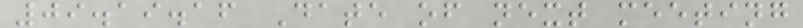09.19.16 Date of next meeting
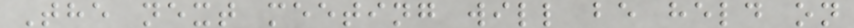The next meeting will be held on
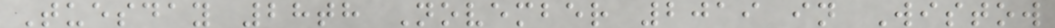Tuesday 28th November 2019 in Wistow
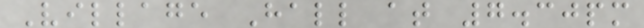Village Hall at 7.30pm
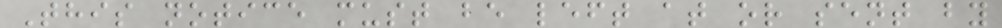This notice must be left at or sent by
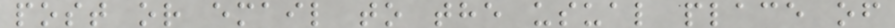post or email to the usual place of
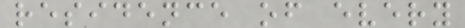residence of every
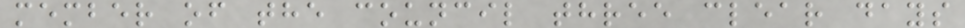member of the council three clear days
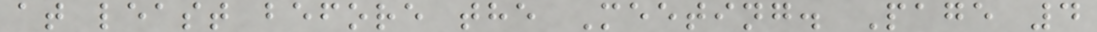at least before the Meeting. Page 4
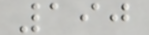190
